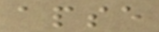apse
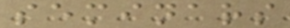seminars
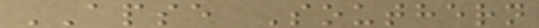APSE Southern
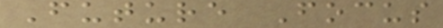Future Focus
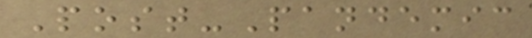Post-Pandemic
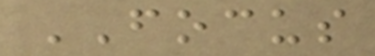FOCUS
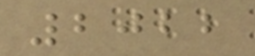2022
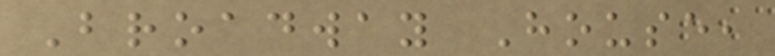Broadway House,
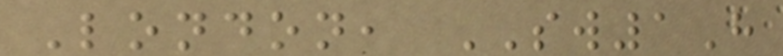London, SW1H
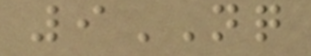9NQ
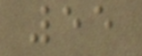55
